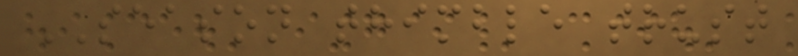SEASON thimble trust
